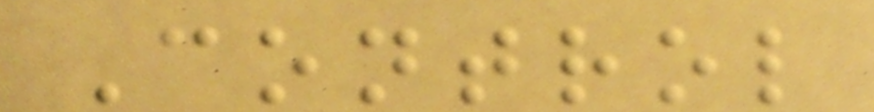Control
